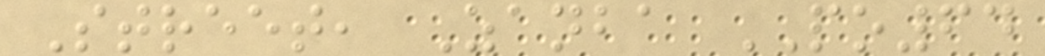Street, Zanba PO64
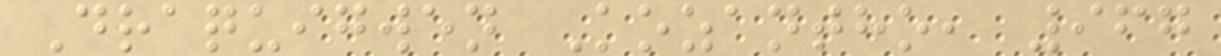Draquigwen Kozantho, 967
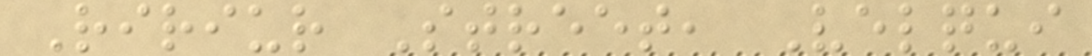Ririur Street, Velqui
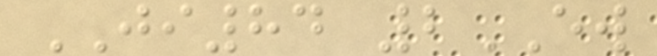JI84 2EW
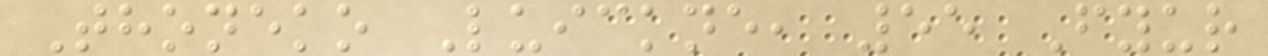Thoneko Luickne, 55 Fyur
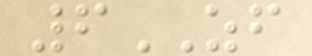6ZF
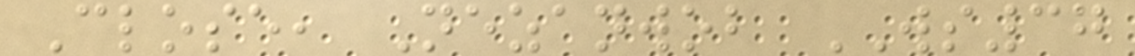Close, Nezanwob WS37
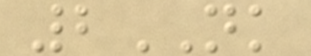2NK
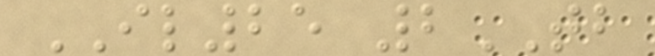IL25 2TB
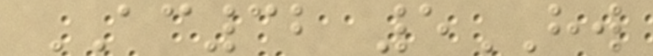AC32 5HW
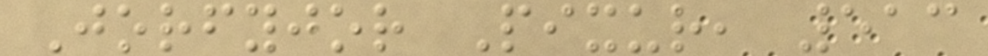Jorfyjor Pixur, 513
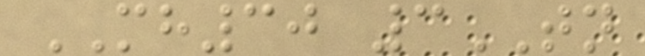MH30 3TN
